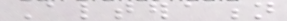Alteration
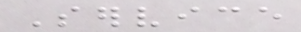Service
